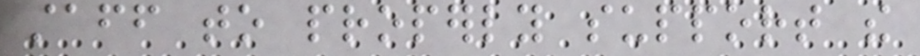staff to properly support the
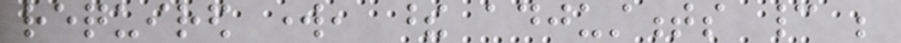required work, these adjustments cannot be
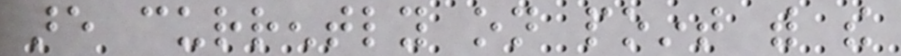are currently on point with the
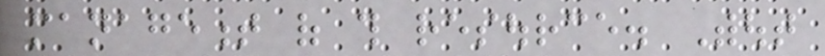management of this resource. Without
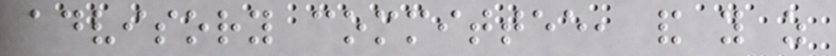advisory committee, and you as
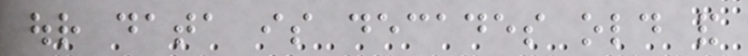our data is decades old and
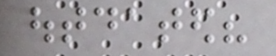outdated?
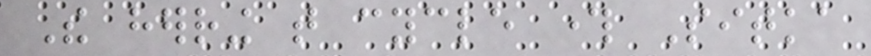The herring that cycle through Sitka
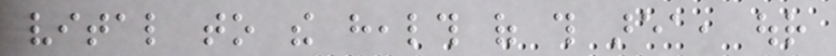vital to the health of this area, our
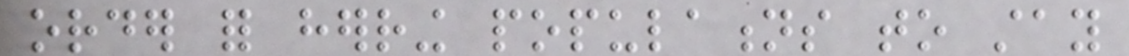order for herring populations to stay
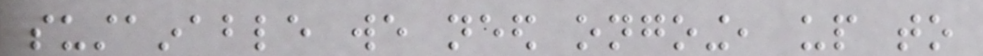sustainable we need ongoing, up to
